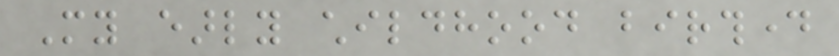My early childhood birthday
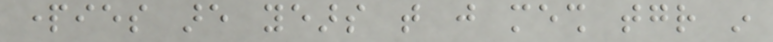parties are years that just mesh together in
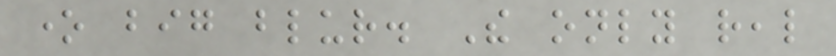one big blur. The only real
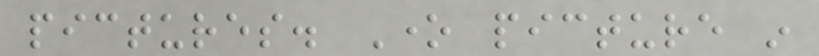pictures. One picture in
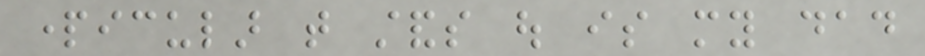particular that stands out is my dad
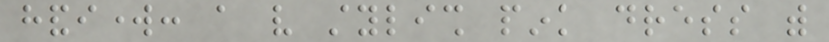handiwork: a very stylish pink dress with
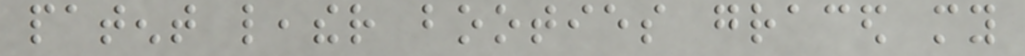patent leather booties graced my
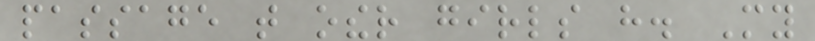passage that other girls have. My
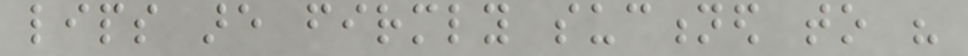lips are firmly suctioned to his
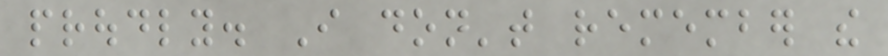proudly. I don't remember the
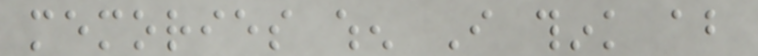memories when I think about
